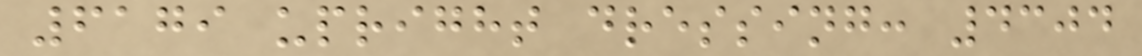6179 upright dressing: 4304
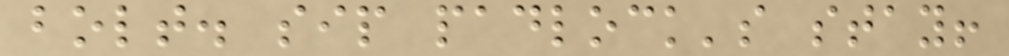bolt. sip padlock's stay!
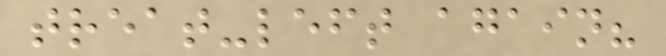treat-left again?
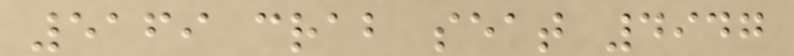5169 crab seat 4947
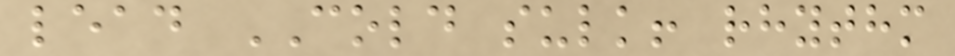lead COLD sulk! rhythm
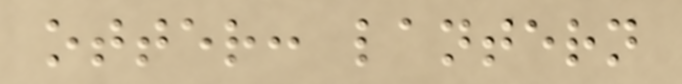otter: lantern
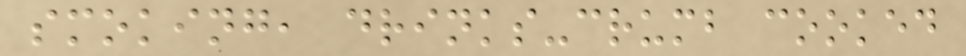smoking, drinks-crumb cooked
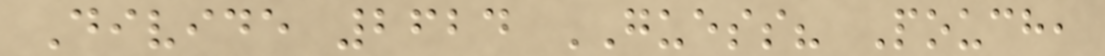Divide 2624 GUESS? Pouch,
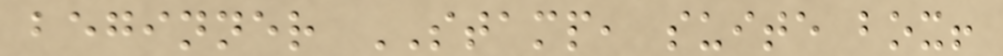beginner STAMP, suite box!
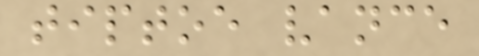tiptoe vance
